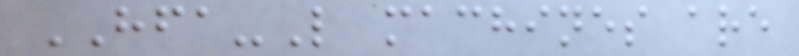HFA-L machines are
